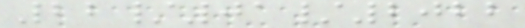22/01/2022
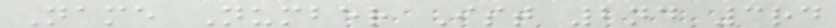Name Number Ist 2nd 3rd
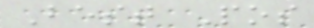Best Pos
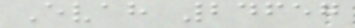Evah 24657
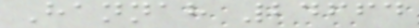Hannah 24664
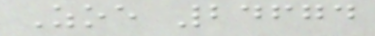Zoe 24674
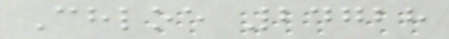Chloe 24728
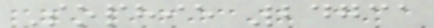Sophie 24731
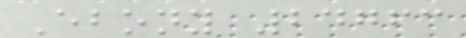Ebony 24763
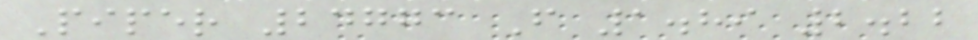Piper 24773 F 1.89 2.22
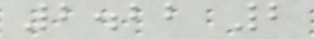2.22 2
